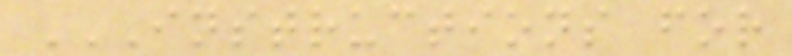INSTRUCTIONS FOR
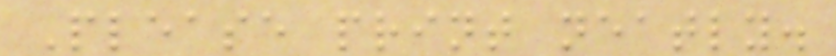Please print neatly.
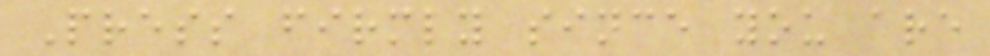Press firmly since you are
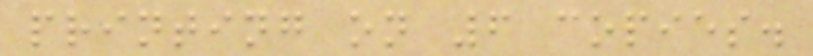printing on 6 copies.
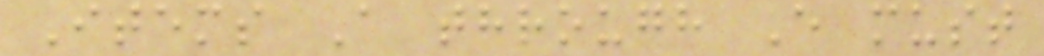Items A through E must
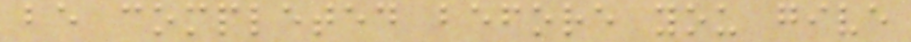be completed before you give
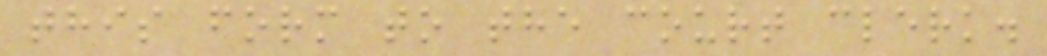this form to the court clerk.
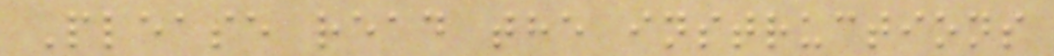Please read the instructions
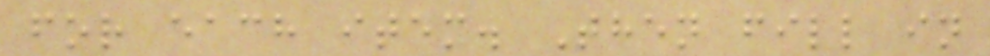for each item. Then fill in
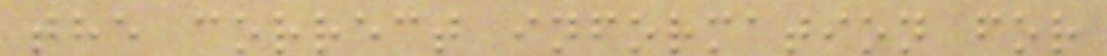the correct information for
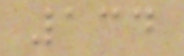134
